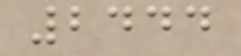2444
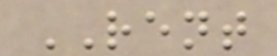RENT
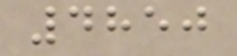4850
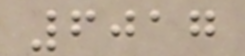6017
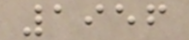1956
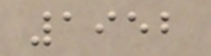1952
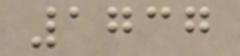1737
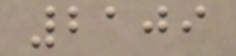2109
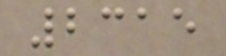2315
